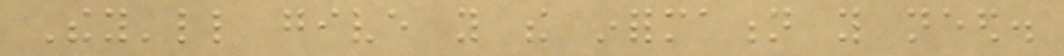They'll give you the information you need.
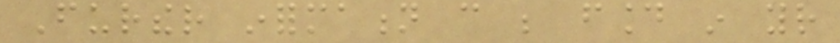Further information can be found in your
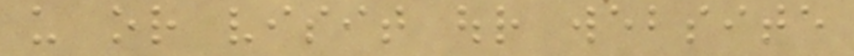us or visit our website
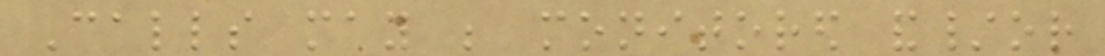Calls may be monitored and/or
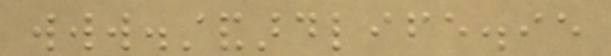www.standardlife.ie
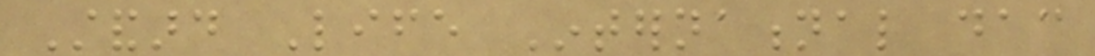Standard Life International dac
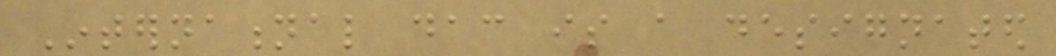International dac is a designated
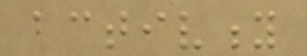activity
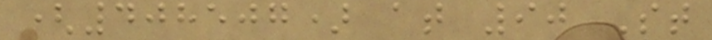(408507) at 90 St
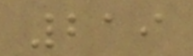219
